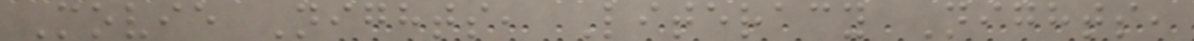Movie Nights, Literacy Nights,
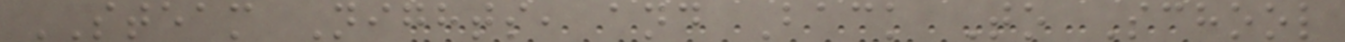STEAM Nights, and Back To School
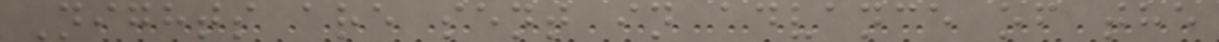Nights are sent in advance of the
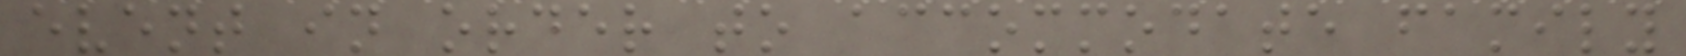event in order to accommodate family
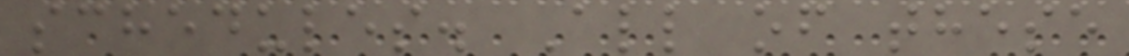schedules. All of these
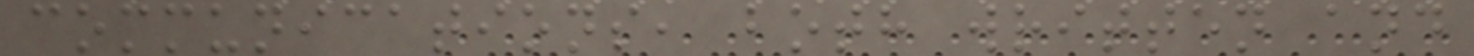communications, both written and
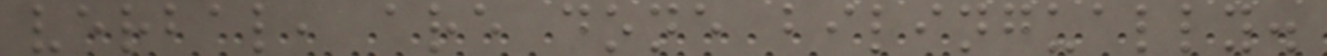verbal, are done bilingually.
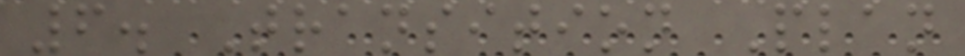6. Transition Plan
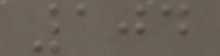104
